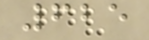625
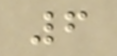6
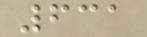631
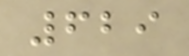629
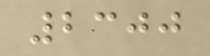2300
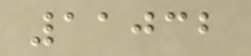11032
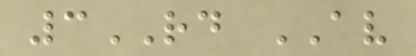3RD AV
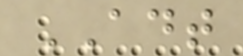ADT
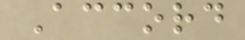Accord
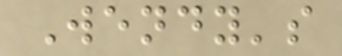Wendy's
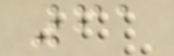61
